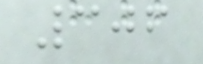306
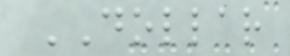DOLLAR
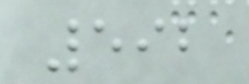592
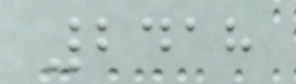2418
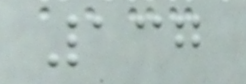137
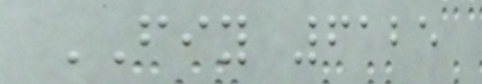FIY 6125
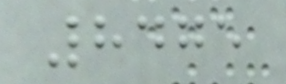8475
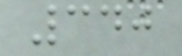340
